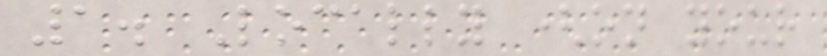1. Locally (on your
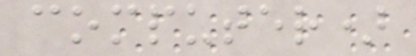computer)
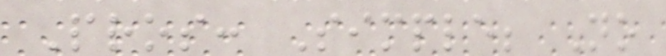Pros: Simple; No
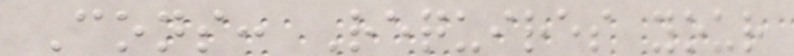Cons: Requires your
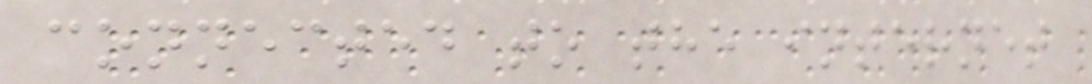connected to the internet
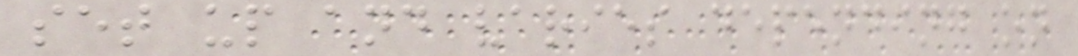set up and varies depending on
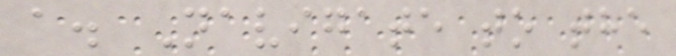a. Navigate to the
